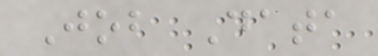Job Data
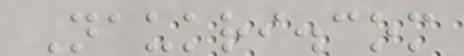Naukri.com
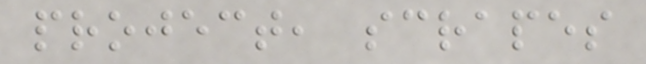project, scrapes
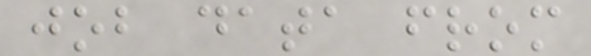job data from
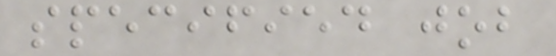specified job
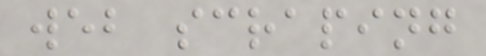web scraping
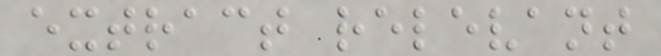extract relevant
